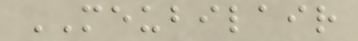MEUBILAIR
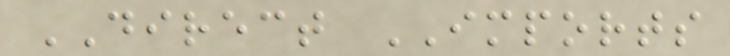DIRECT IMPORTS
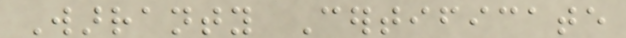Warranty Certificate
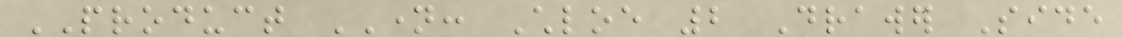PRODUCT NAME: Chloe 2 Drawer Side
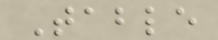Table
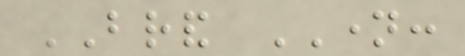BRAND NAME:
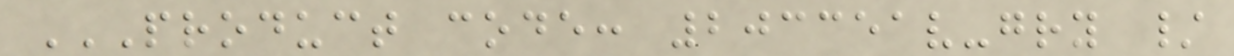PRODUCT CODE: 203351V-GRY /
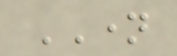NAME
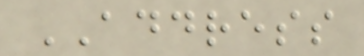ADDRESS
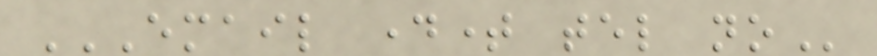EMAIL DAYTIME TEL NO
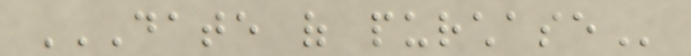DATE OF PURCHASE
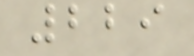229
